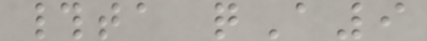#ta qA9
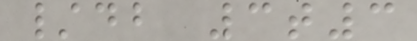/db 3t3
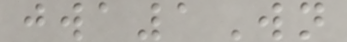jwa1Wn
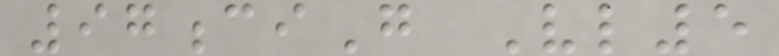97ciG Vl5
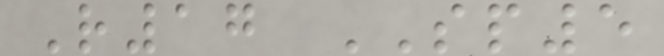R17 SP5
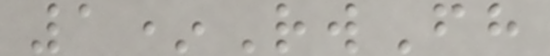1*RwFh
